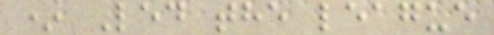* Led the league
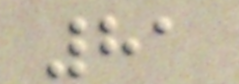81
